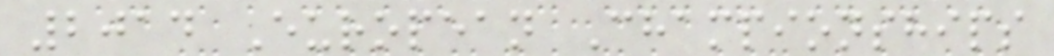2014 European Championships
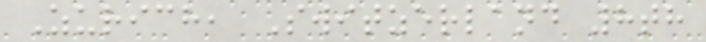Zurich, Switzerland 8th
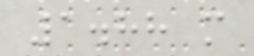1.88 m
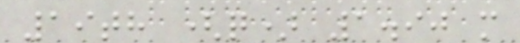19th (q) 1.90 m
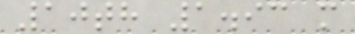10th 1.93 m
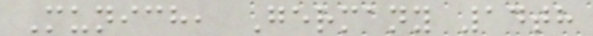Munich, Germany 14th
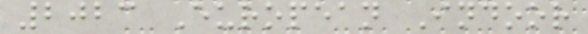2023 European Indoor
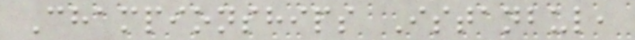Championships Istanbul,
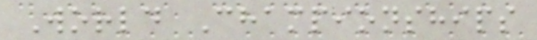World Championships
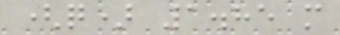(q) 1.85 m
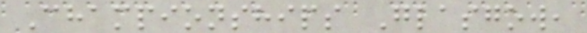Championships Glasgow,
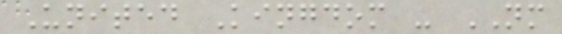United Kingdom - NM
